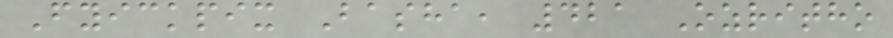Fyickpix Basha, 421 Ozritho
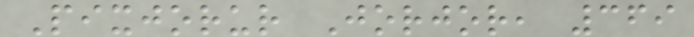Pixjorur Jorjor, 369
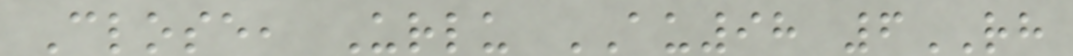Close, Urlu AU98 6RH
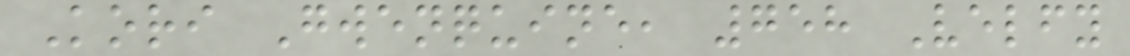Kori Gwenquine, 758 Velfy
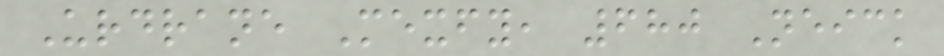Urdrane Mexfy, 680 Neick
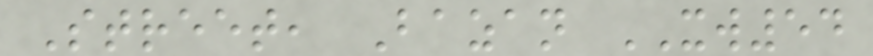Street, Bazan XW54
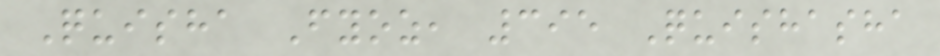Quisha Fyoz, 395 Quishasha
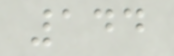144
